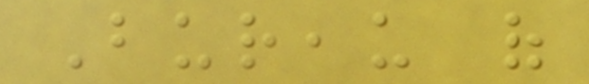Bureau of
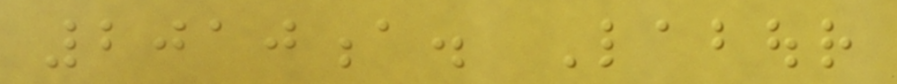2010a. Labour
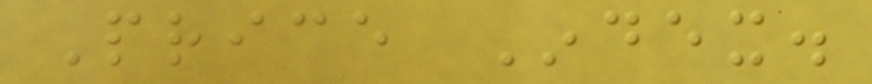Price Index.
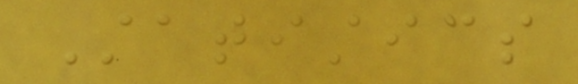Statistics
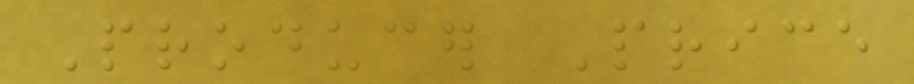Producer Price
